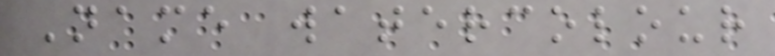Name watercolour
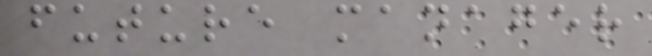future manager
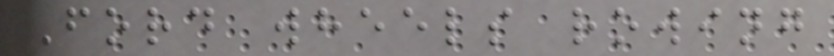Ford wheels rowing
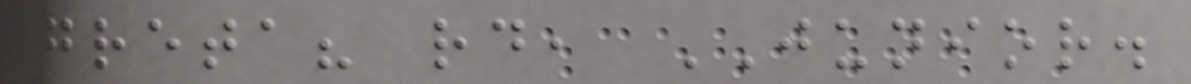greta? rd, JUNIOR.
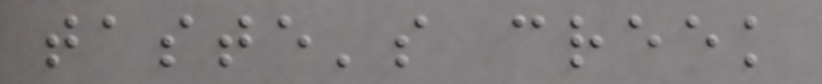taste's creek
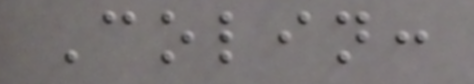Colin:
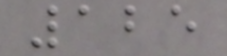125
